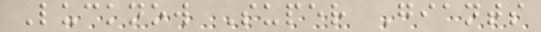Lucknow Super Giants
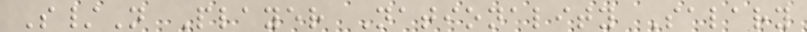S/N Player Nationality Salary
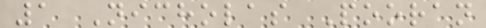1 Nicholas Pooran
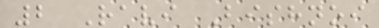2 Ravi Bishnoi
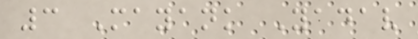3 Mayank Yadav
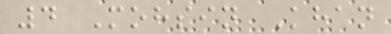4 Mohsin Khan
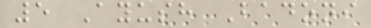5 Ayush Badoni
